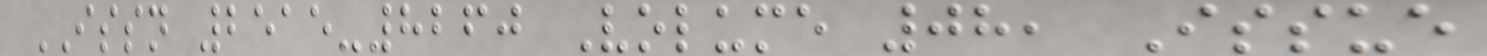ISSN 2515-8260 Volume 08, Issue
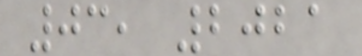03, 2021
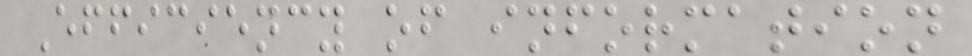Efficiency of information
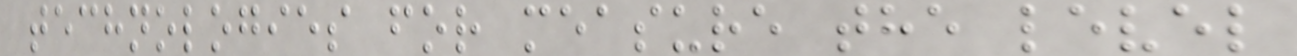technologies for measure the level
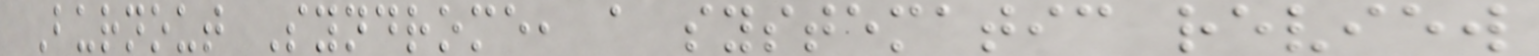Burnout Syndrome, a systematic review
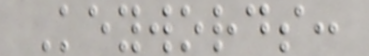Keywords:
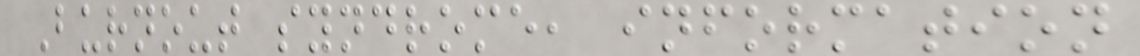Burnout syndrome, information
